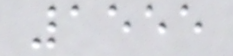1555
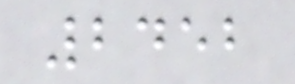2452
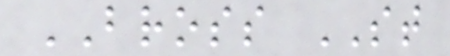BROSS ST
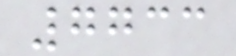7733
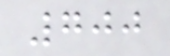700
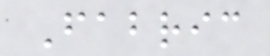Fabric
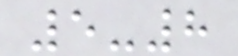5-8
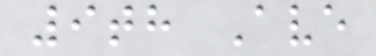9th Ave
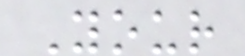Your
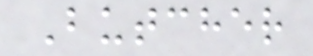Butcher
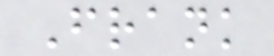Frank
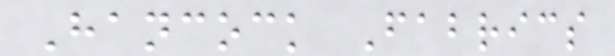Hancock Fabrics
